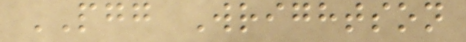PGG Wrightson
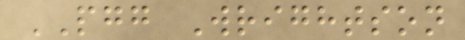PGG Wrightson
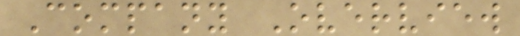Company Overview
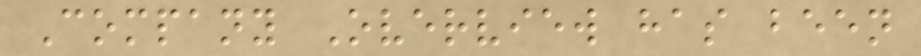Company Overview has been
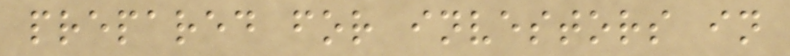prepared for investors in
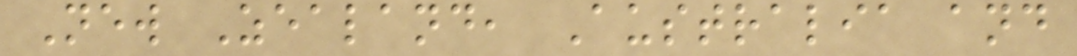New Zealand, Australia and
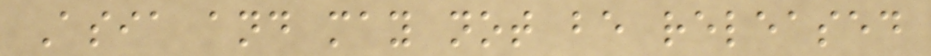Asia and may not be released
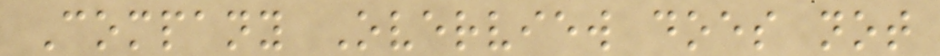Company Overview does not
